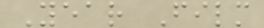Year Film
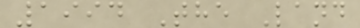1994 The Land
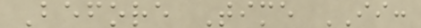Before Time II:
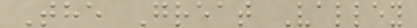The Great Valley
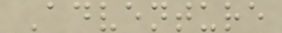Adventure
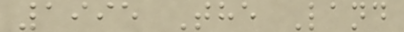1995 The Land
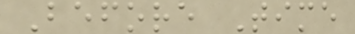Before Time
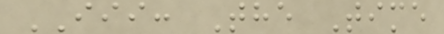III: The Time
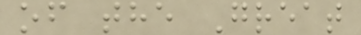of the Great
